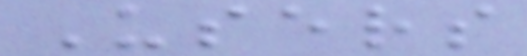Users
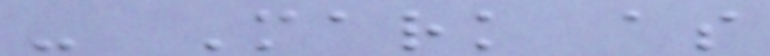- Mark as
